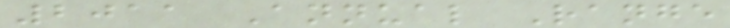2011 Annual Range
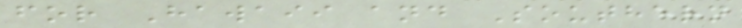for Hawaii and Southern
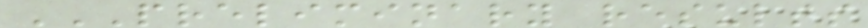PRELIMINARY RESULTS
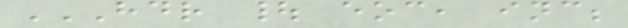HDR | EOC, INC;
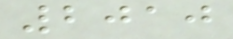2010
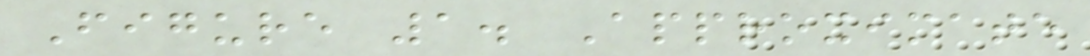Figure 1. Approximate
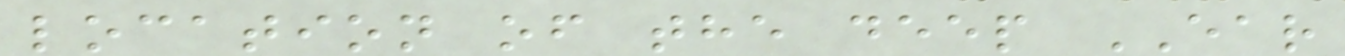location of the deep EAR
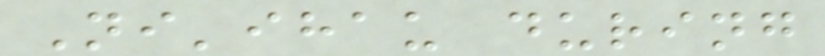Ni'ihau during
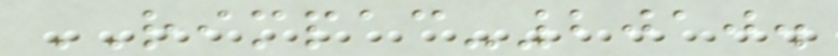RIMPAC-2010.
